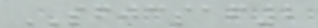SFJCSAF2
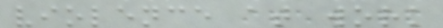violence at work
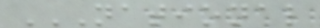NATIONAL
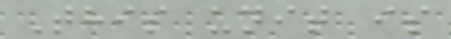This unit is
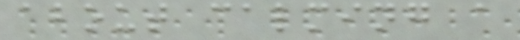about calming a
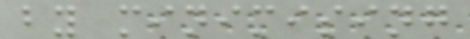by minimising
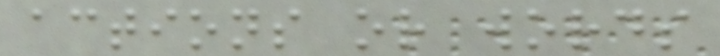actions or words
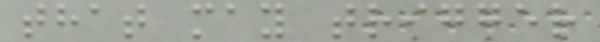that may trigger
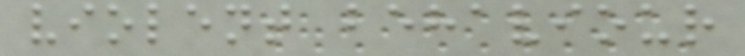violent behaviour
